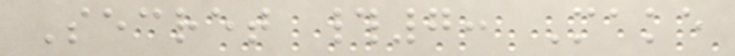Secret #7: Make
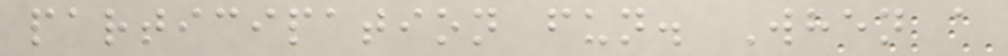participation fun. When a
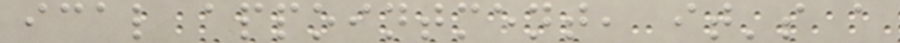ical appointment, it's a
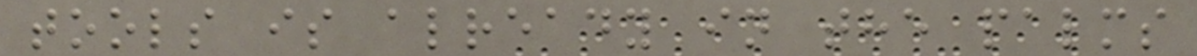tools is already in the palms
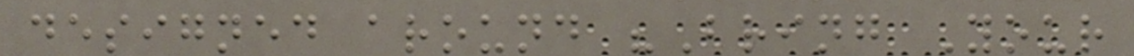designed around "Bring Your
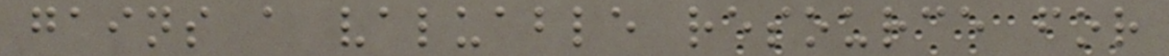gains a valuable resource for
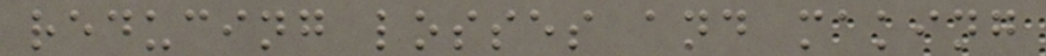reducing losses and making
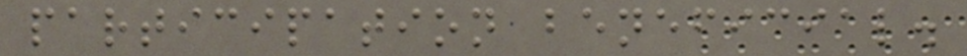participation beneficial.
